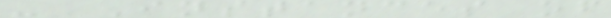- Instances of
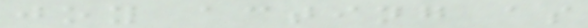joy acting as
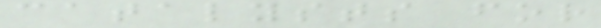catalysts for
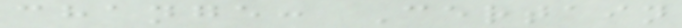change: Certain
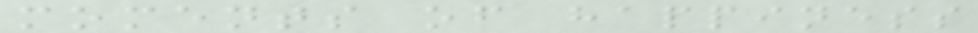moments of happiness
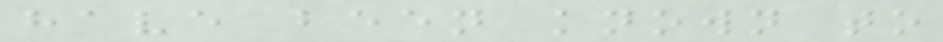have been known to
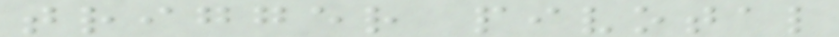trigger pivotal
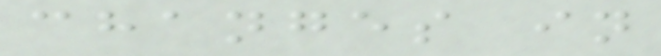changes in
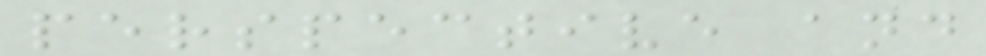perspective and
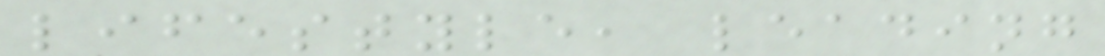lifestyle, leading
